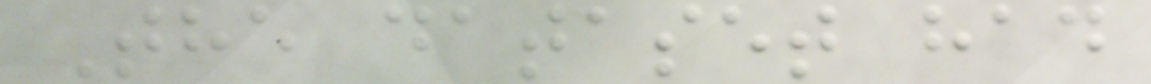The dataset had
